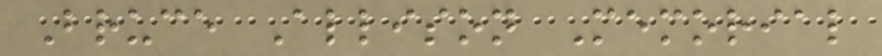Bruce Allison Memorial
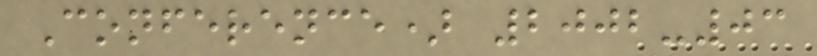Conference) 2002-03
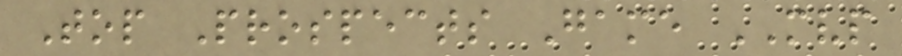Top Prospects Game MVP
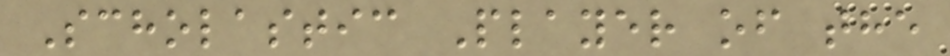Scholastic Player of the
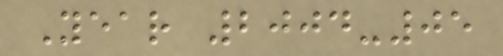Year 2004-05
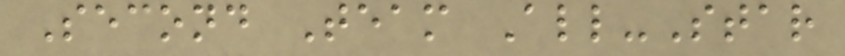Second Team All-Star
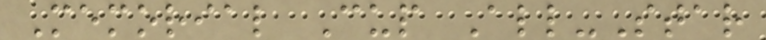Memorial Cup All-Star
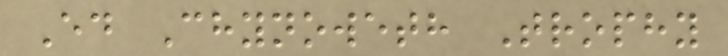Ed Chynoweth Trophy
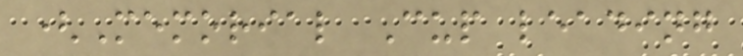(Memorial Cup leading
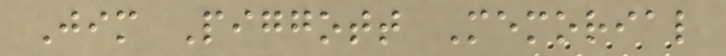Jim Piggott Memorial
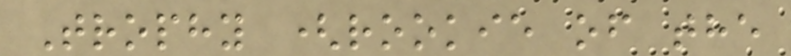Trophy (rookie of the
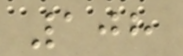108
